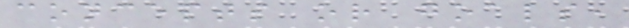concepts or goals,
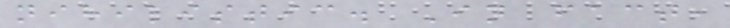nihilistic. In fact,
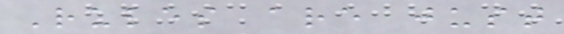Rules are just
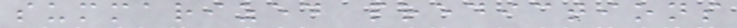summarized predictions
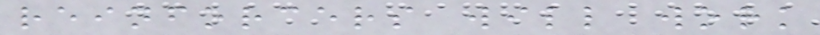reinforcers will work
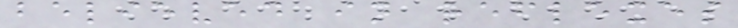believed in reflexes
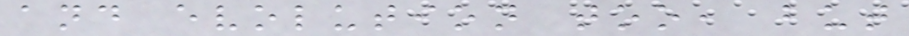and evolution too, but
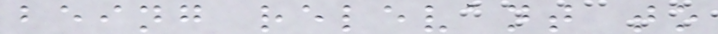being relevant to
